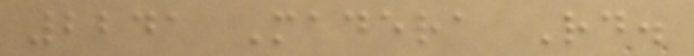2241 Madera Rd.
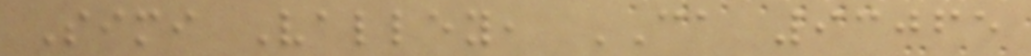Simi Valley, CA 93065
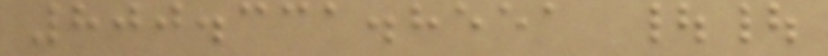800.331.8551 ||
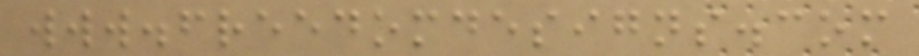www.freedomdesigns.com
